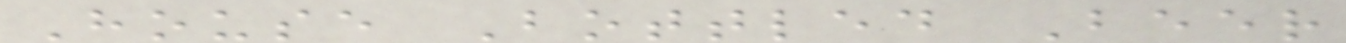House Bottled Beer
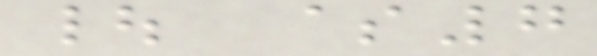| $7
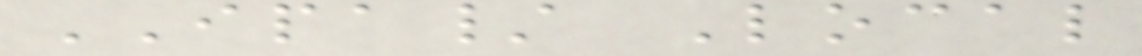IPA/ Local
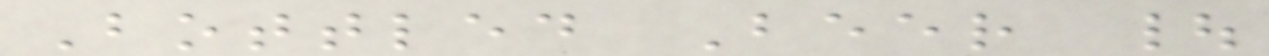Bottled Beer |
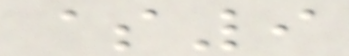$9
